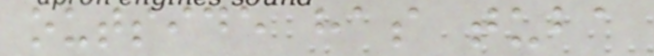outside has tuba
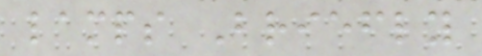lamps Briefly
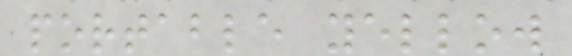portable yellow
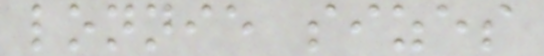lonnie sizes
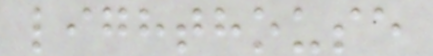lighthouse
